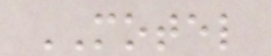MOTEL
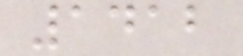1412
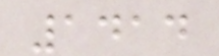1414
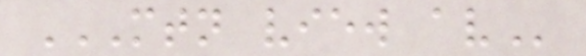MTN VIEW AV
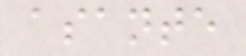asante
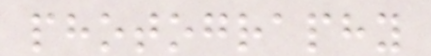photography
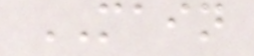MAIN
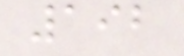192
